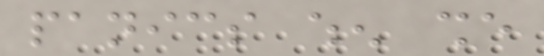panics when she
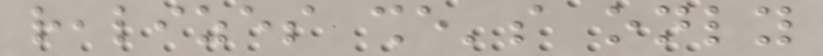realizes she's only
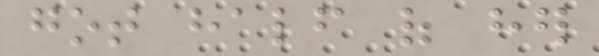got half of her
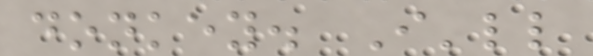donkey. I'll
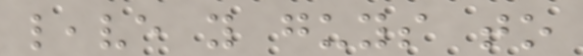leave you guys to
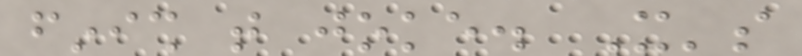finish that joke. It's
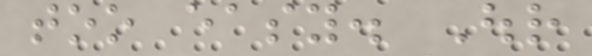too easy. Our
